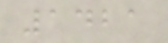1421
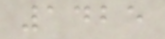1425
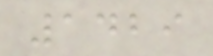1429
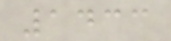1433
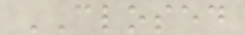CLOSED
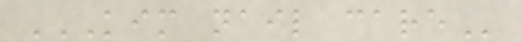KIM NAIL CARE
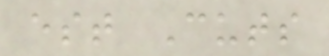est Cuts
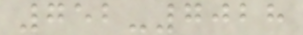752-7028
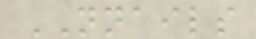NNAILS
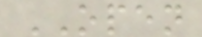OPEN
